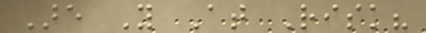Are You At Risk?
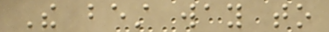The best way to
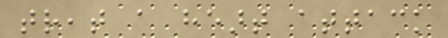treat a heart attack
